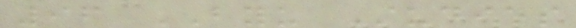96 BYU Studies
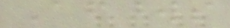Afterwords
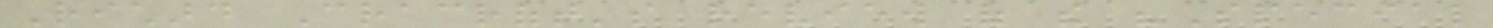Richard Cracroft's review of the "Special
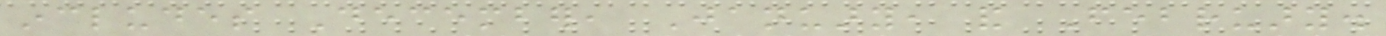includes December, January, and February.
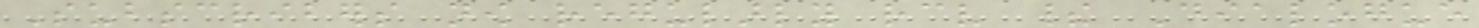Subscribers now regularly receive their Dialogue
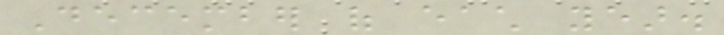December of each year.
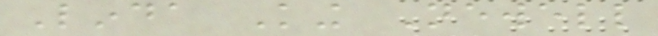Linda King Newell
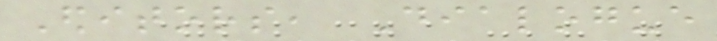Editors, Dialogue
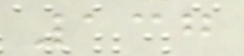137
